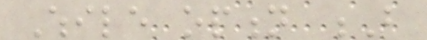While option B
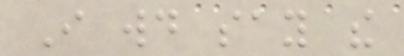I would say the
